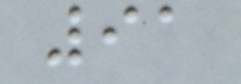91
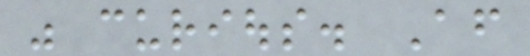was curious. After
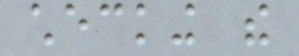checking the
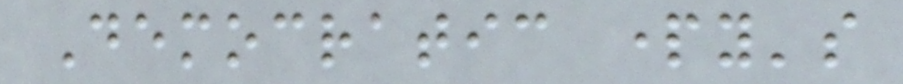Democratic party's
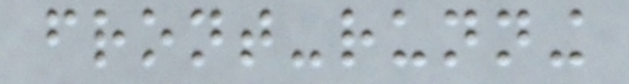front-running
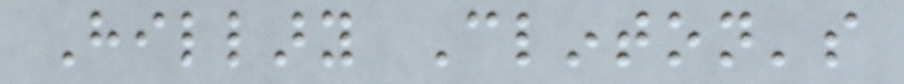Hillary Clinton's
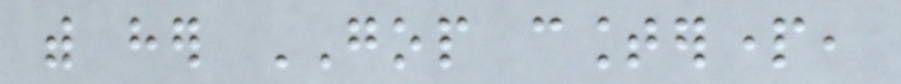with her GOP counterpart,
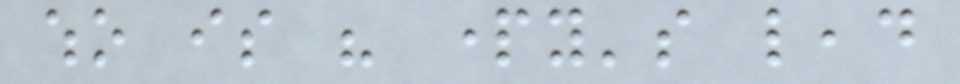who is his party's lead
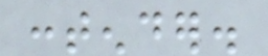contender.
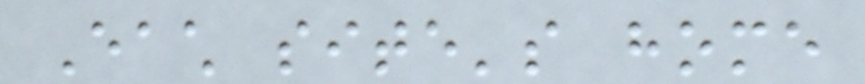Each site's home
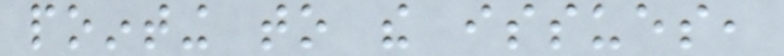pointing to the issues,
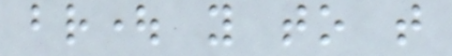brought you to that
